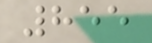855
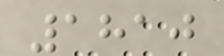1810
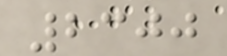2300
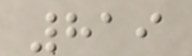819
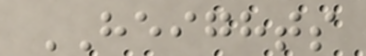HEIGHTS
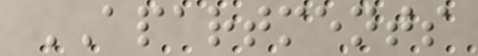APARTMENTS
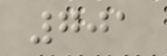701
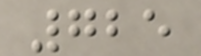725
